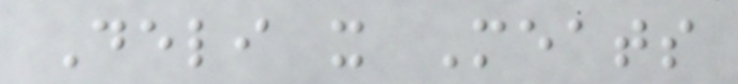Deli x Meats
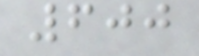600
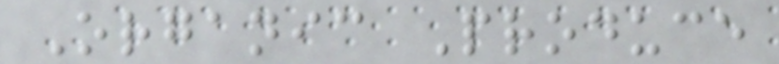Organic Produce
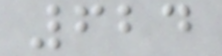624
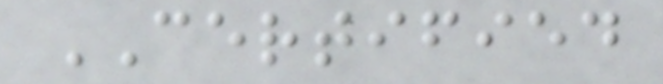CERTIFIED
